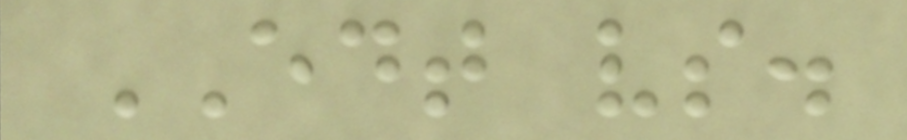EDT vs.
